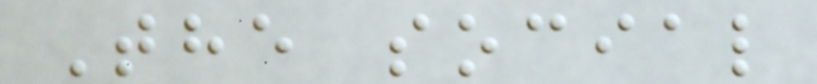The social
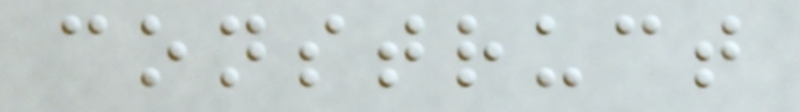construct
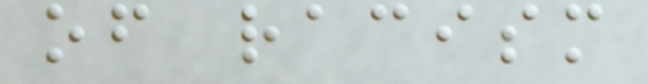of racism
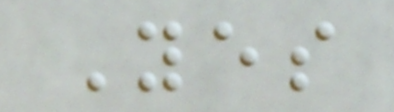Yes
